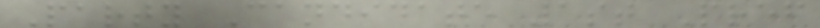Party Candidate 1st Pref
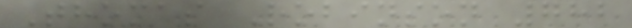Thomas Robinson 782
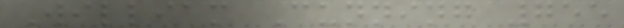William Cunning 755
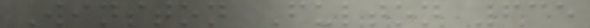Winston Fulton 635
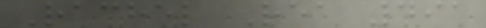Rachel Rea 491
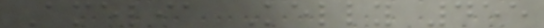Amelia Kelly 455
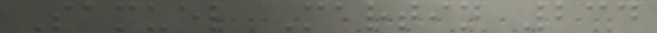Samuel Martin 234
